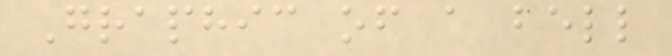Graphic of a bell
